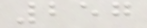257
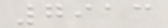7913
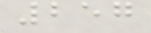257
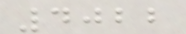4022
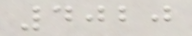4020
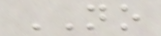NO
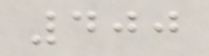400
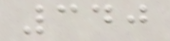340
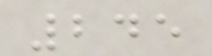245
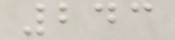243
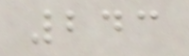243
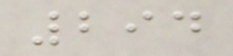294
